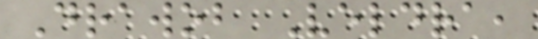Drawob Veldra,
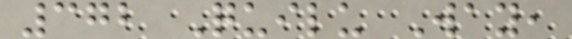372 Quilu Way,
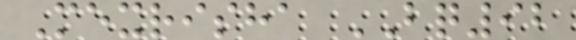Mexrisha BQ92
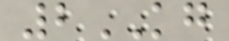2KG
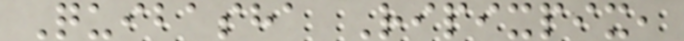Quibasha Ripixpix,
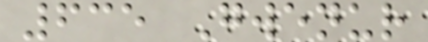635 Gwenur
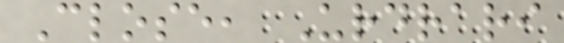Close, Urdrari
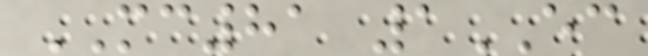MC81 1EC
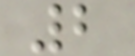2
